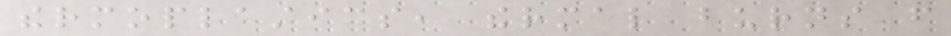thermoplastics, thermal burns from
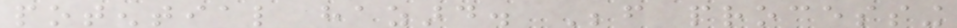potential hazard. Before processing
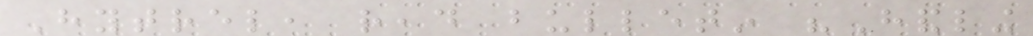Hytrel, read bulletin "Handling
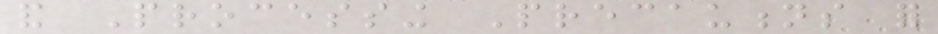and Processing Precautions for
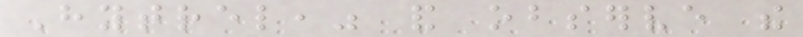Hytrel," and observe the
